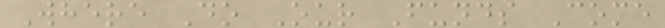Where Do Our Funds Come
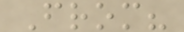From?
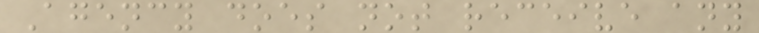Agency does not receive any
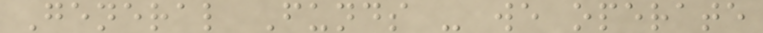General Funds - we operate
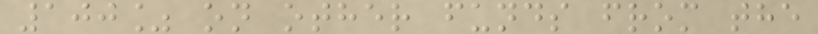100% on other funds from the
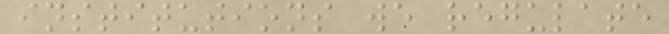institutions we regulate
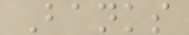Banks
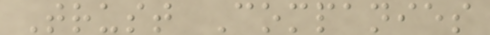Trust Companies
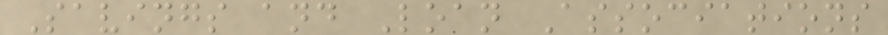Savings and Loan Associations
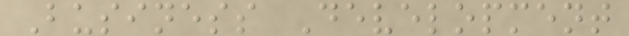Business Development
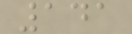141
